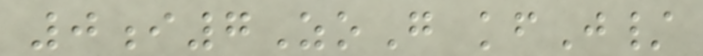0i7ZoG kfJ/
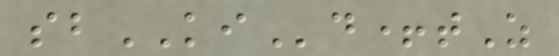sbKId+tZ
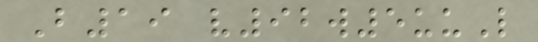B19 v92w5uuL
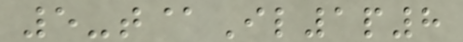5-t@Il1p8
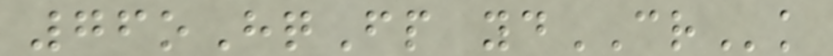76oHqFp ydCRk
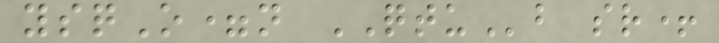ysqO=n QTUb sr+
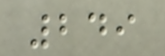249
